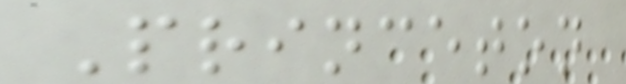Princeton
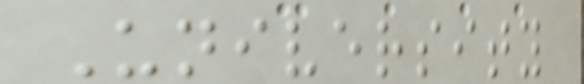University
